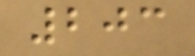203
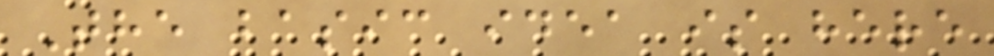The basic idea is here
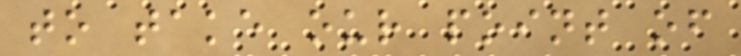to take our point of
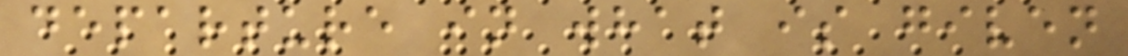departure in what is given
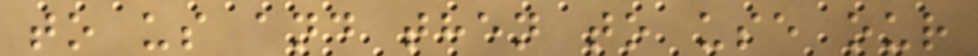to us and then to use our
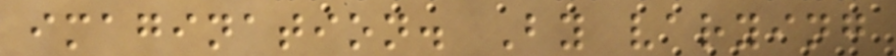imagination. By varying
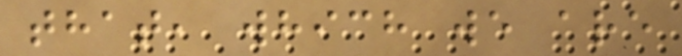that, which we are
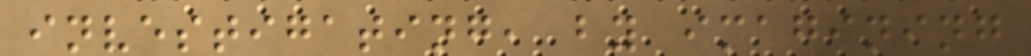investigating, by imagining
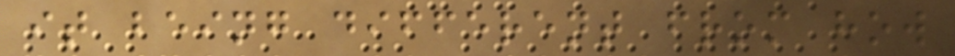it being different from how
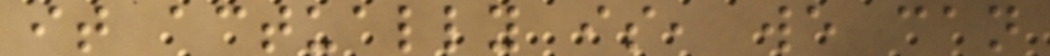it actually is, we can
